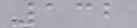132
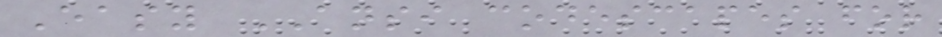Easy ANSI codescapes for
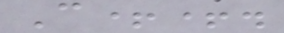C++.
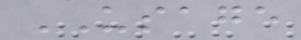USAGE
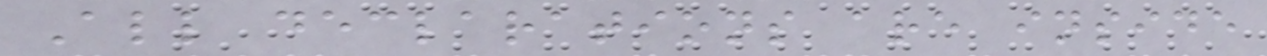All declarations are inside
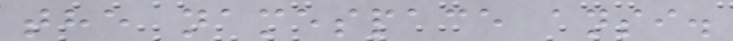the namespace ansi.
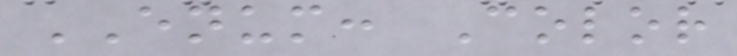ENUM: Color
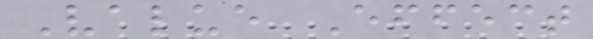Value Effect
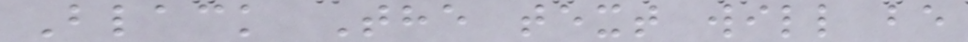Black The text will be
